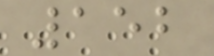152
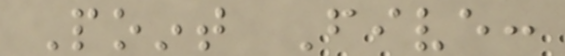Point Five:
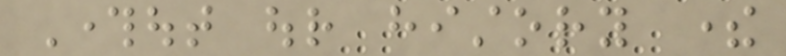Throughout our history there
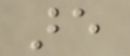are
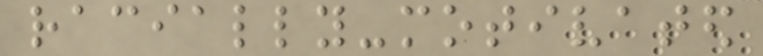racially-motivated
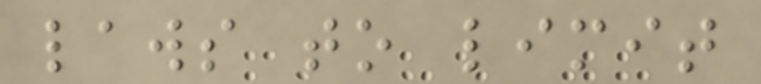laws to limit
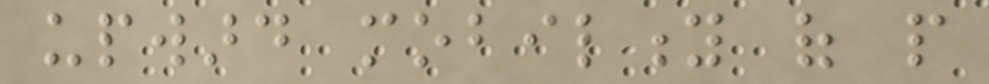upward mobility of people
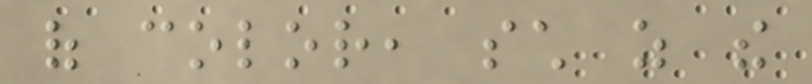of color, such as the
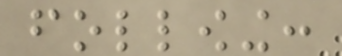following:
